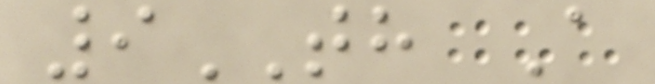9TH A
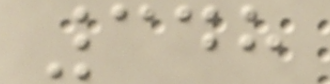348
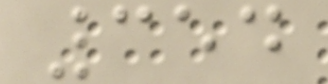354
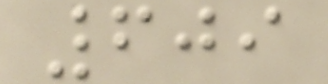609
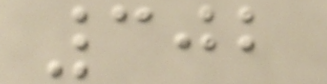302
